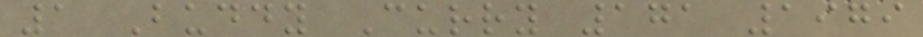1 Buddy Curry 171 1979
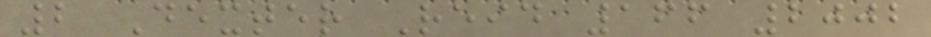2 Dexter Reid 166 2002
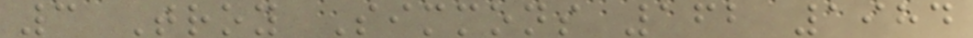3 Troy Simmons 162 1984
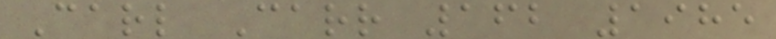Carl Carr 162 1985
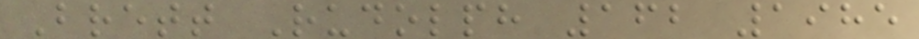Brett Rudolph 162 1985
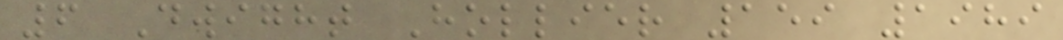6 Dwight Hollier 159 1989
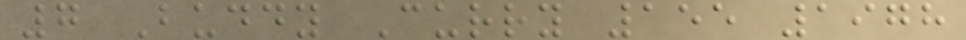7 Buddy Curry 155 1978
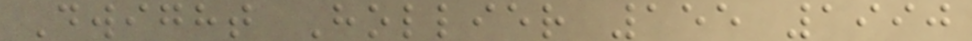Dwight Hollier 155 1990
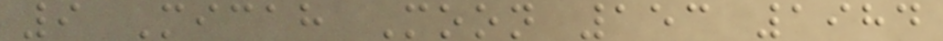9 Micah Moon 153 1984
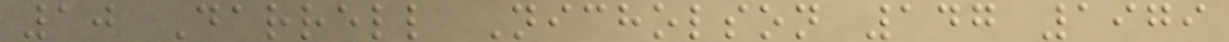10 Darrell Nicholson 147 1979
